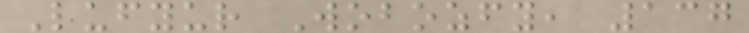Lufyur Wobozfy, 137
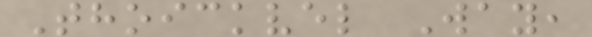Thoickvel Way,
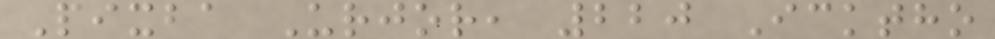Pixba Urjor, 220 Icktho
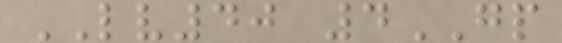LV40 4GP
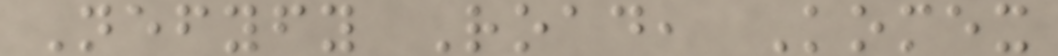Nefyfy Road, Komex
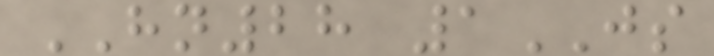HN28 1JS
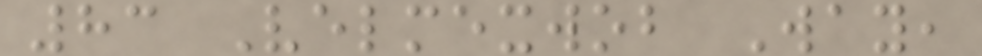83 Velmexwob Way,
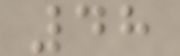48
